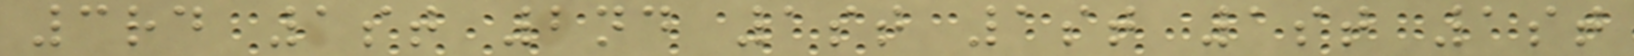3rd 1st 2nd 1st 1st 1st 1st
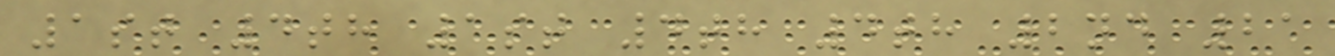1st 4th 1st 4th 4th 2nd 21
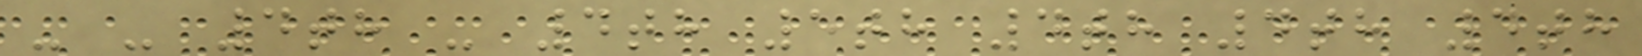- - 4th - 4th 5th 4th 4th 4th
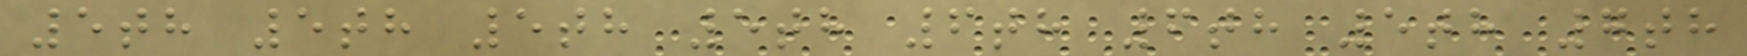5th 5th 5th 5th 6th 6th 5th 7th
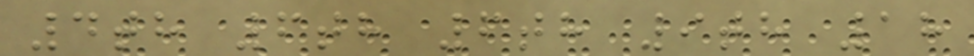4th 6th 6th 9th 18
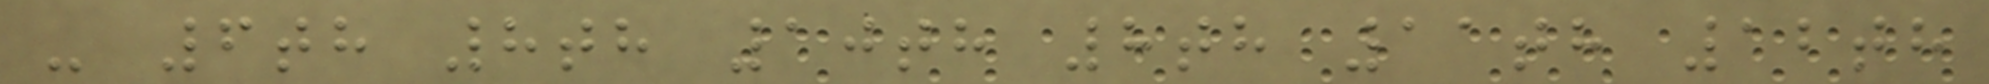- 6th 8th 10th 8th 11th 12th
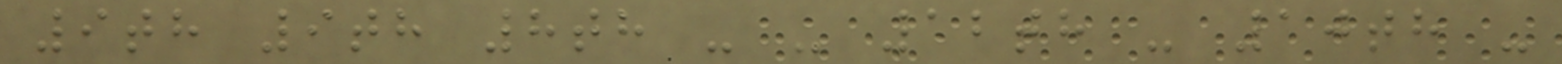9th 9th 8th - - 12th - 10th -
